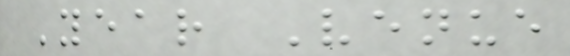Year Venue
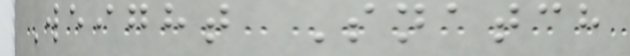Weight Snatch
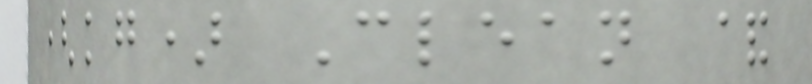(kg) Clean &
